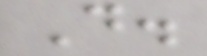D.
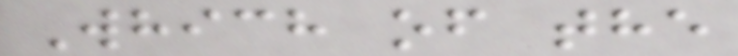Which of the
